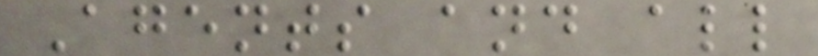Agents and all
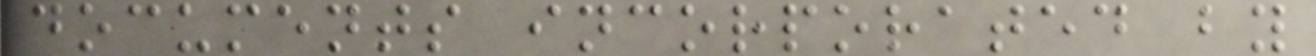documents incorporated by
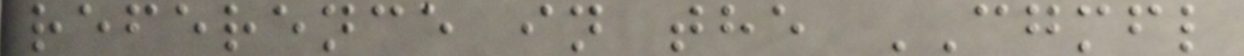reference in the CGMFL
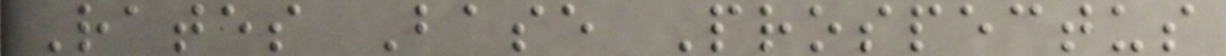Rates Base Prospectus
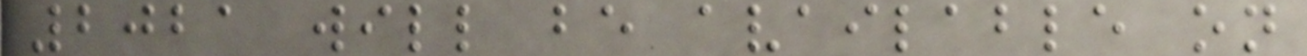2021 will be available on
